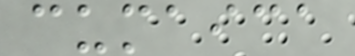cumaica
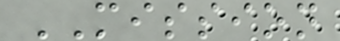MISSION
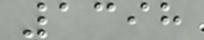1398
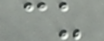cu
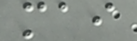mai
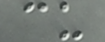cu
